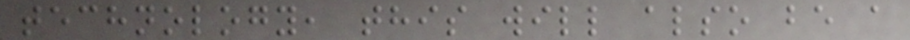technology, this will also be a
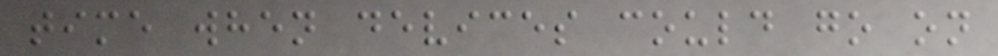time when devices could go on
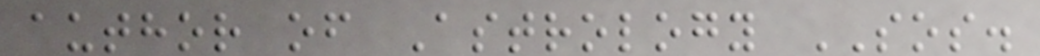author of Astrology SOS.
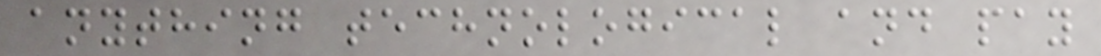anything technological and pay
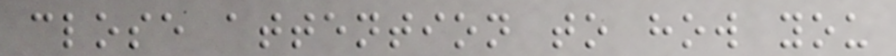close attention to how you
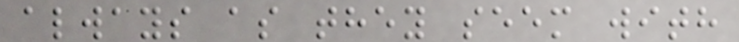always as they seem with
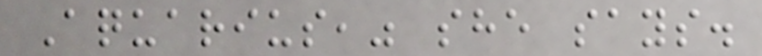Aquarius," she says.
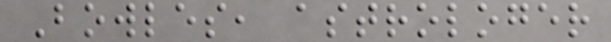Bowles, astrologer
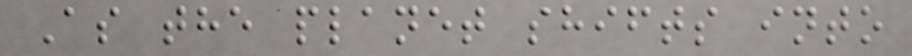As the planet shifts into
